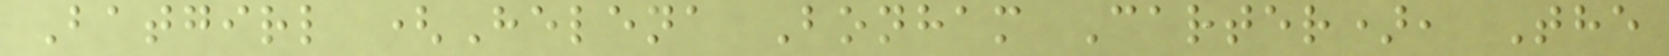Batgirl (Helena Bonham Carter), The
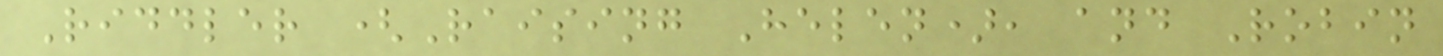Riddler (Raising Helen), and Robin
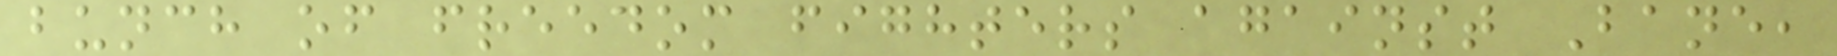bunch of freedom fighters against Bane,
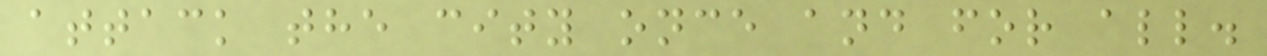attack the city once and for all.
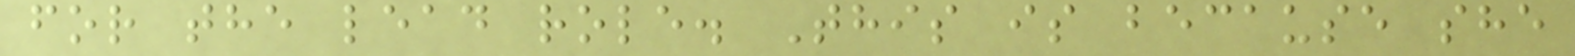for the lead role. This is because she
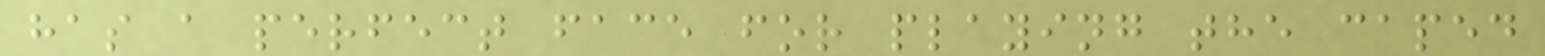has a perfect face for playing the caped
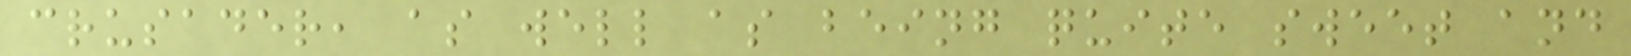crusader, as well as being quite sweet and
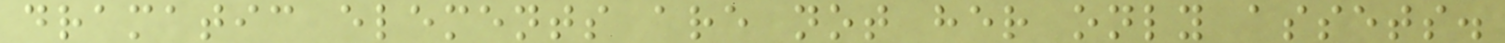dramatic elements are not her only assets.
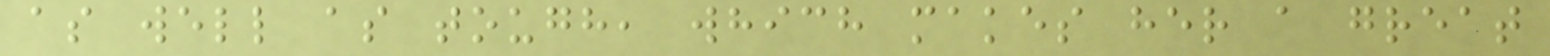as well as tough, which makes her a great
